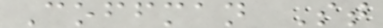Coffman St
